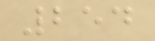254
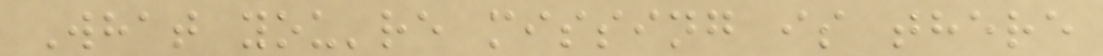What you're missing is there
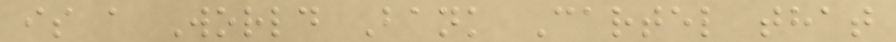is a World Bank Cartel that
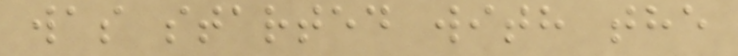was started with the
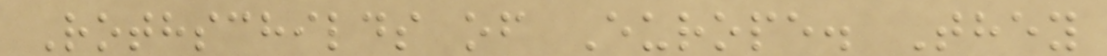Rothschilds of Europe. They
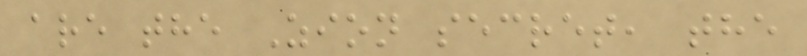are the Zion secret, the
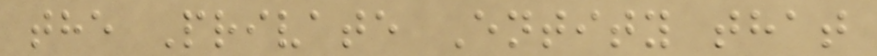the Private Entity that
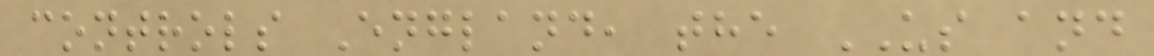controls England, the US and
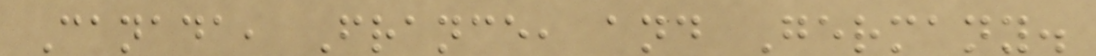Canada, France, and Germany.
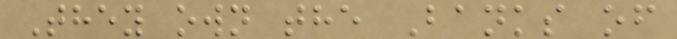They own the Banks of
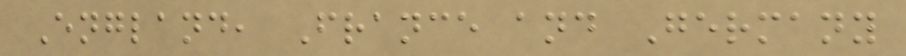England, France and Germany
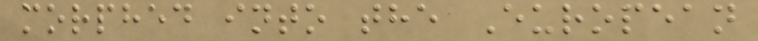morphed into the European
